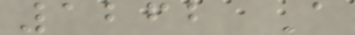1262 A
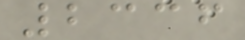2336
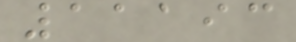11193
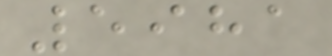5981
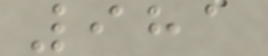981
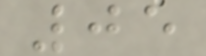05
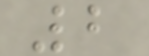2
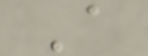A
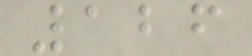126
